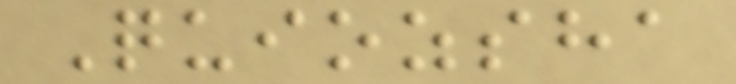Quiozsha
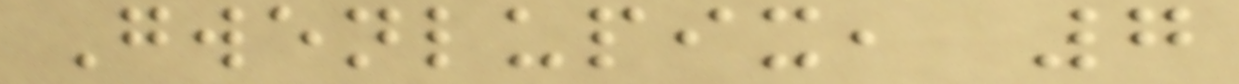Gwenlupix, 7
